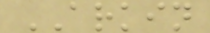ARKIN
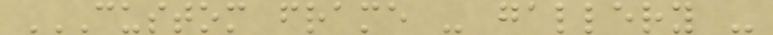CUSTOM FRAME - GALLERY -
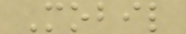Mobil
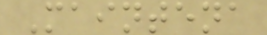Maintena
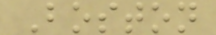Boston
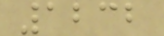1232
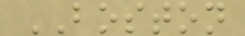BOSTON
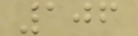106
